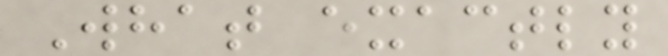What exactly
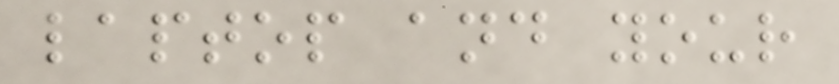laptop and your
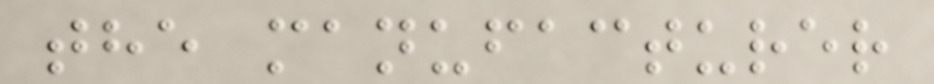the manufacturer
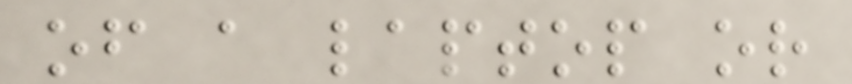of a laptop or
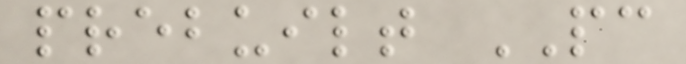prebuilt PC
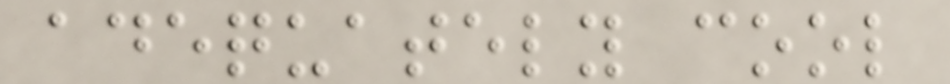adequately cool
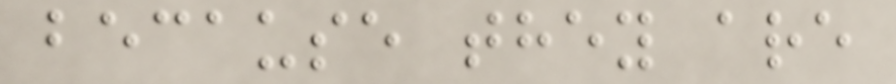because they are
